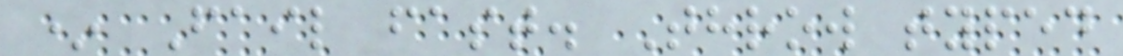* Fail fast. Throw typed
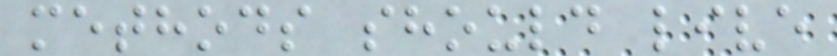methods should live
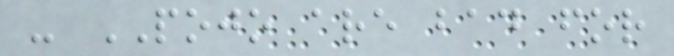- POJO are bad for
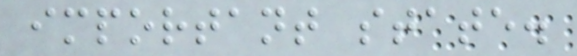important state.
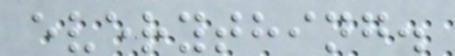everything.
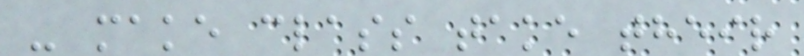- make class take their
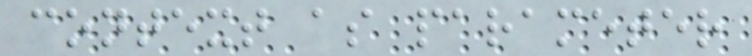context as parameter
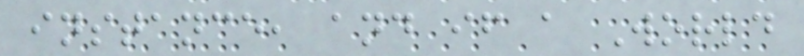instance, and if a World
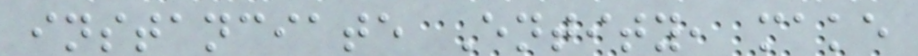instanciate Entity, make
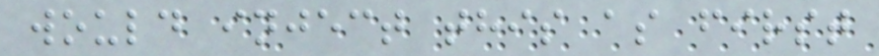would inject this as first
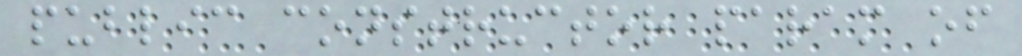public constructor param of
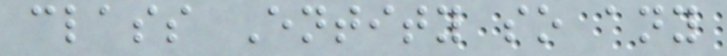class Entity so any
